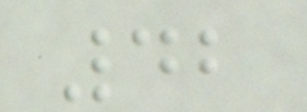42
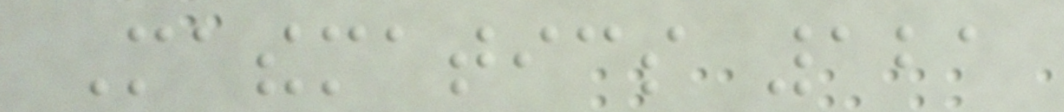Mathematics 121
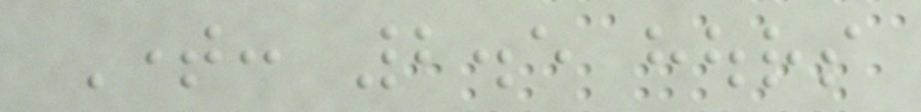Time: 2.5 hours
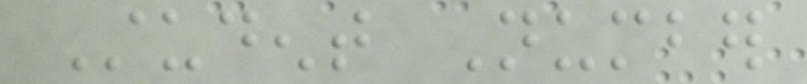Student Number
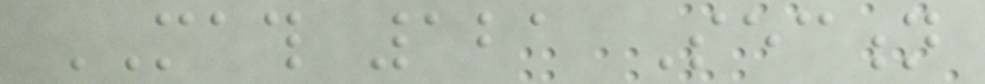MATH 121 Section
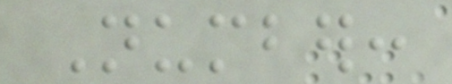Number:
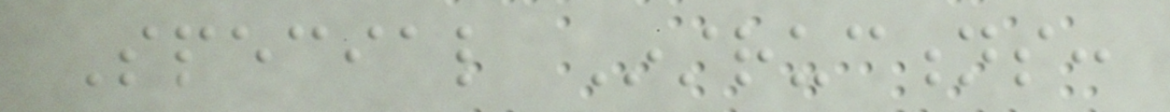Special Instructions:
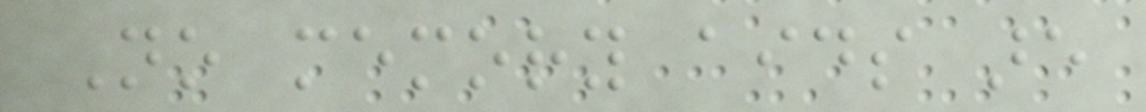No memory aids are
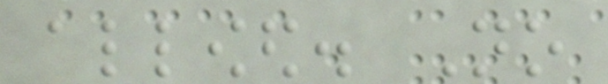allowed. No
